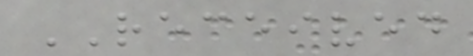RECEIVED
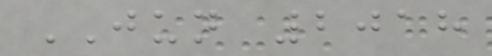JUN 2018
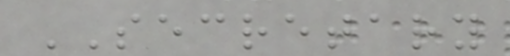SECRETARY
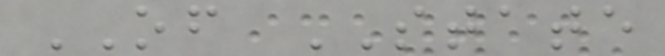OF STATE
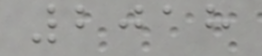2018
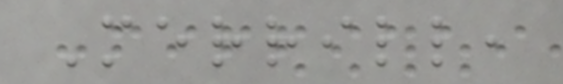Merrill,
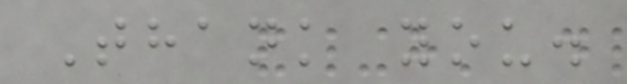Thank you.
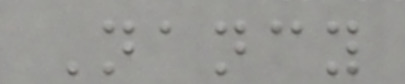Nancy
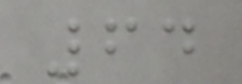64
